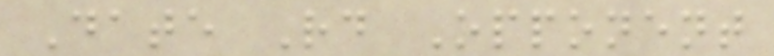Date Rd Opponent
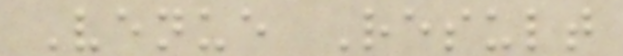Venue Result
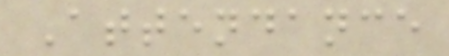Attendance
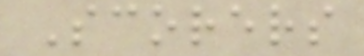Scorers
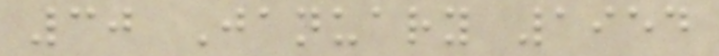30 January 1954
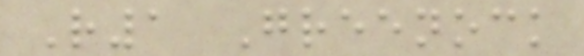R1 Greenock
